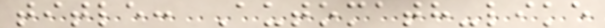title: Automath-like
